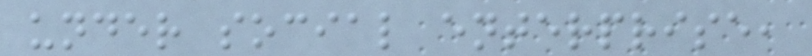under social enterprise,
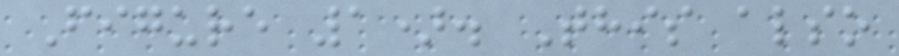Figure 1). This also
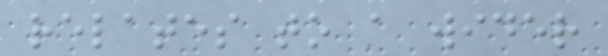relates to a wider
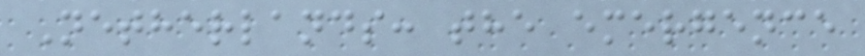Netherlands: the emergence
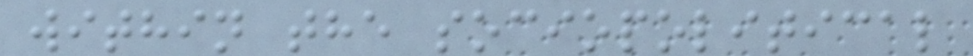within the sociopolitical
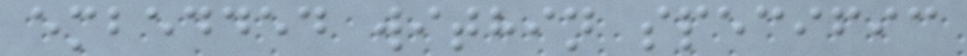embedded within specific
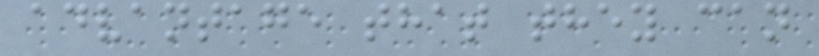advantage that they can
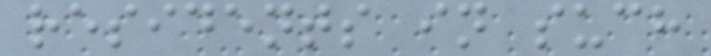residents in such
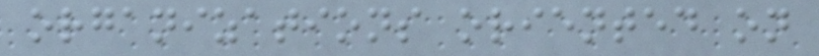organizations oriented on
